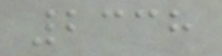2338
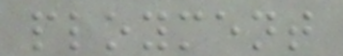ployment
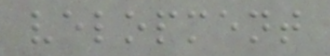velopment
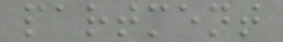partment
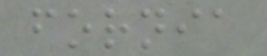fornia
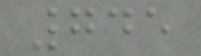745
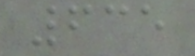635
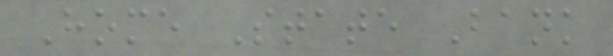Home State Bank
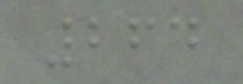264
